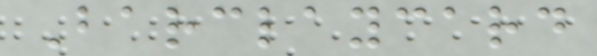Barclaycard
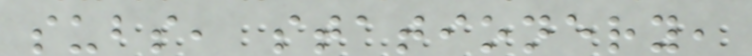subs, stationery,
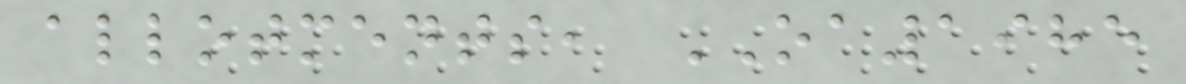allotments, OA1985
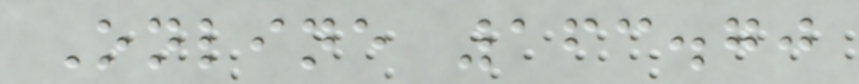Online 163.70
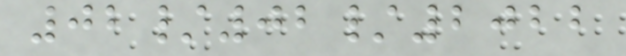02/02/2022
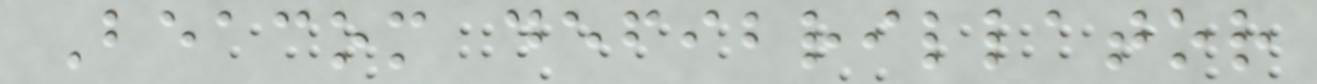Beacom defibrillator
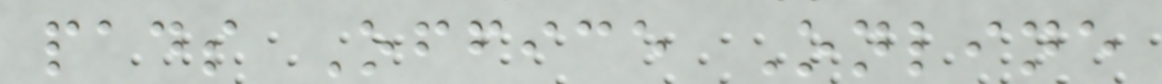pads Office Online
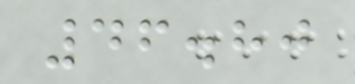46.80
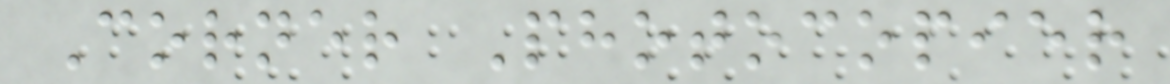Corner Photocopier
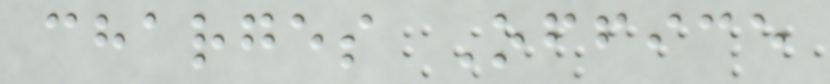charges Office
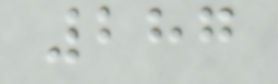287
